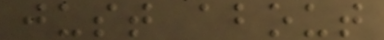just about
